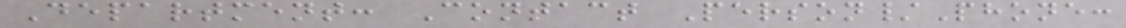Department: Contact Person/Phone:
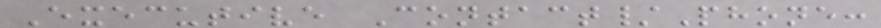Executive Contact/Phone:
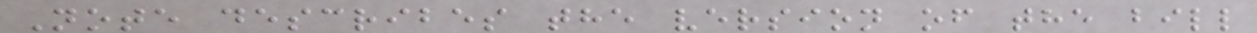Note describes the version of the bill
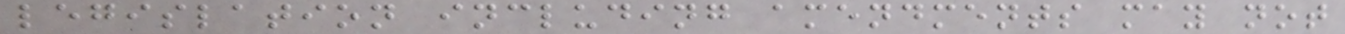legislation including amendments may not
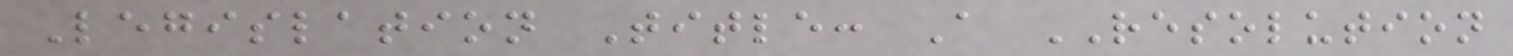Legislation Title: A RESOLUTION
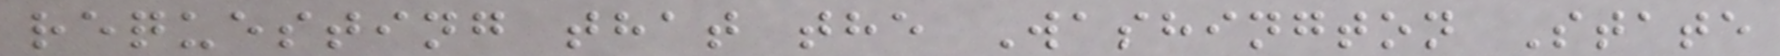requesting that the Washington State
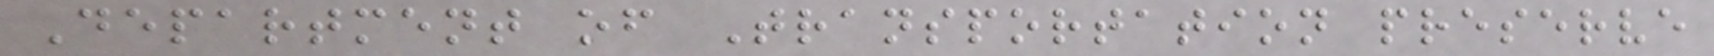Department of Transportation preserve
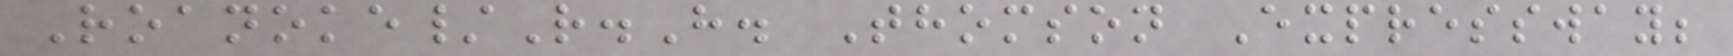Roanoke/R.H. Thomson Expressway;
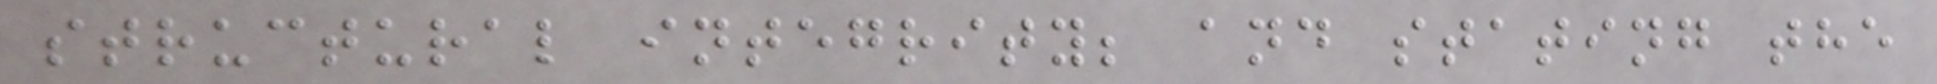structural integrity; and stating the
